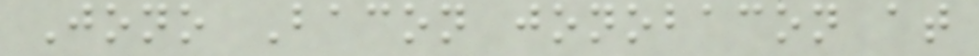Jono Bacon jonobacon at
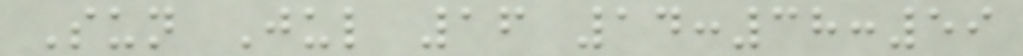Sun Jul 16 14:38:59
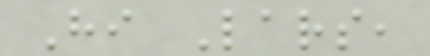Hi Lars,
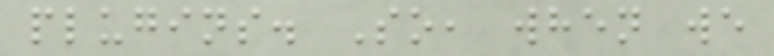plugins. So, when we
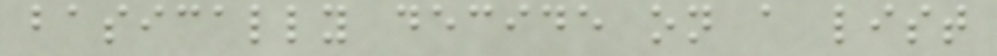basically decide on a list
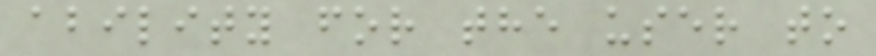ability for the user to
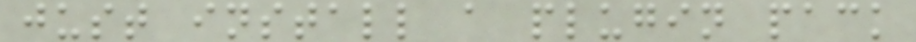just install a plugin pack
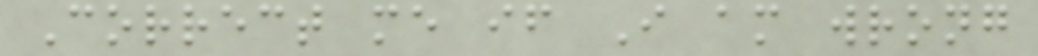Correct me if I am wrong
